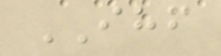IHF
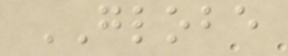GLOBE
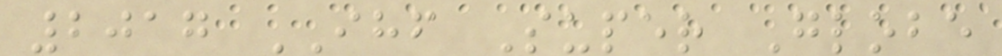2017 IHF Super Globe
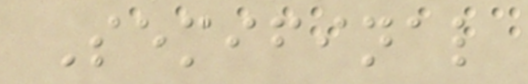Semifinal
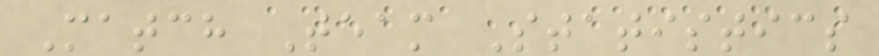Match Team Statistics
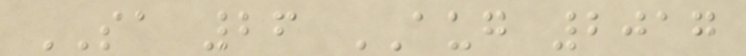SA 26 AUG 2017
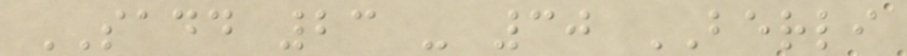SADD 23 - 30 BERLI
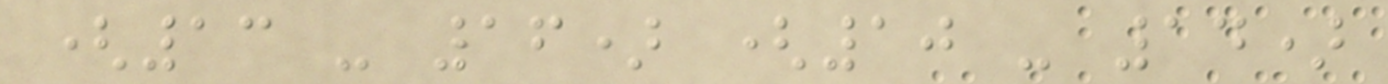(13 - 16) (10 - 14)
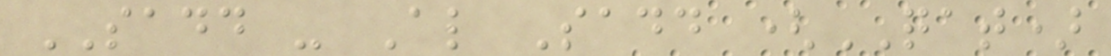SADD - Al Sadd (QAT)
